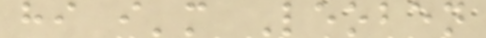hi i'm Leoben
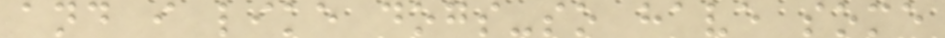and i like dogs-so have some
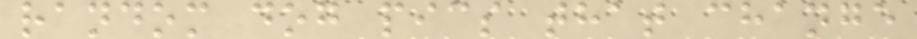random dog pics that change
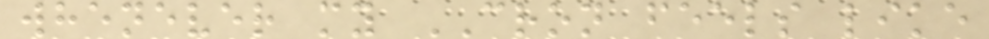whenever my CRON feels like
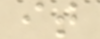it
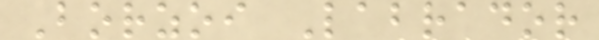Borzoi Labrador
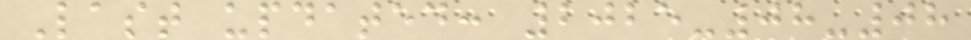Last updated: 2025-08-08
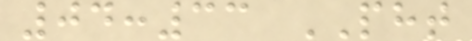04:33 PHT
